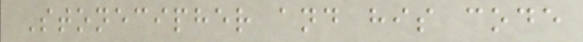Stonecipher and his code
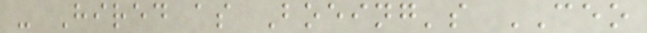- Hired as Boeing's CEO
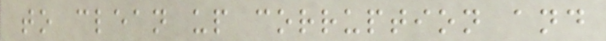to clean up corruption and
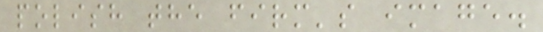polish the firm's image.
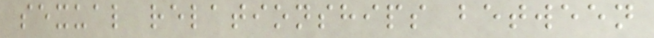sexual relationships between
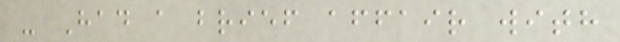- Had a brief affair with
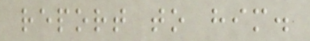report to him.
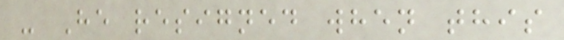- He resigned when this
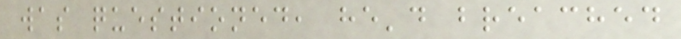was questioned, he'd breached
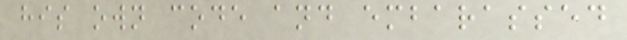his own code and embarassed
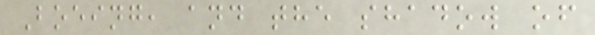Boeing, and the shadow of
